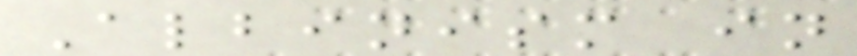Albinism in
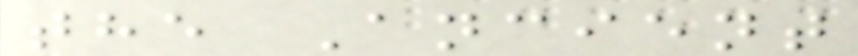the Ancient
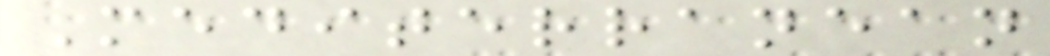Mediterranean
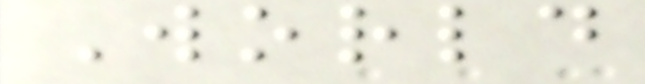World
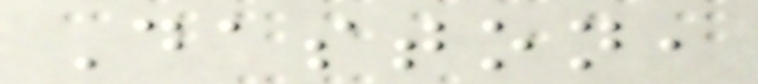Daston,
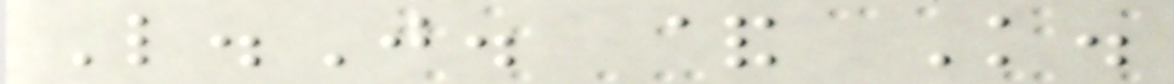L.J. & K.
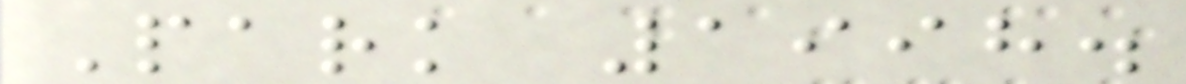Park 1998.
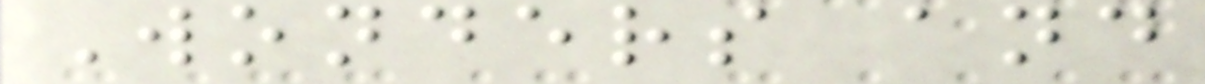Wonders and
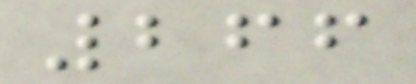266
